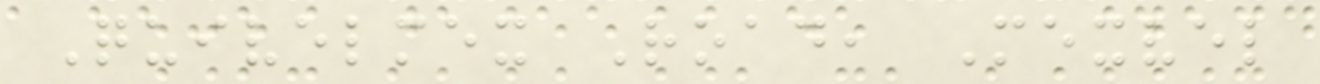Quivelmex Road, Mexvel
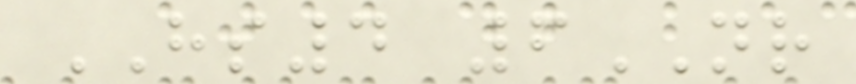HS4 6NR
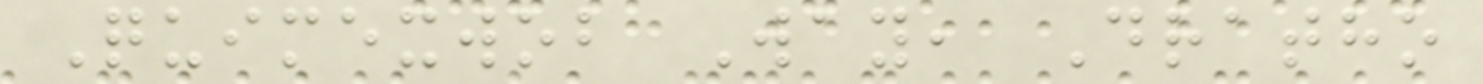Quimexwob Way, Dratho
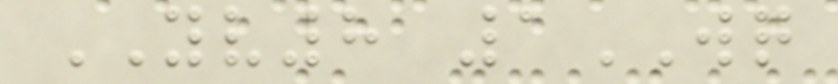YV8 1WQ
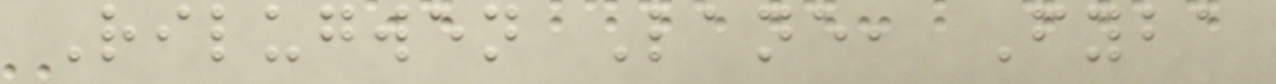Rilugwen Lane, Fyba
